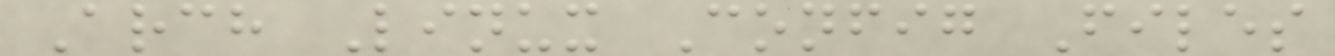Arch Linux Config Files
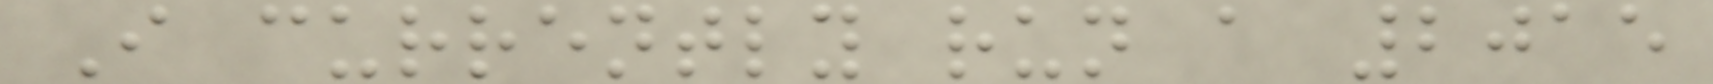I currently run a 2015
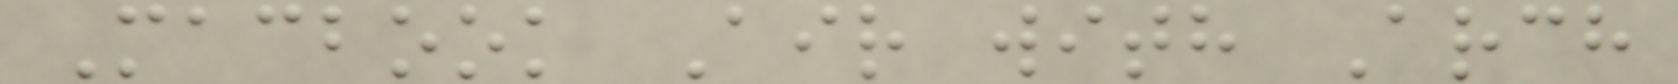Macbook Air with Arch
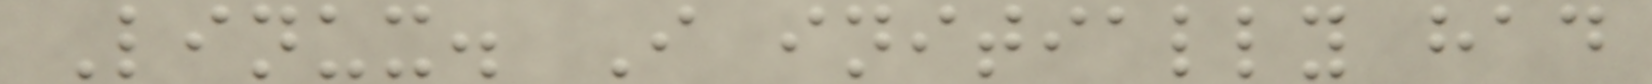Linux. I initially had
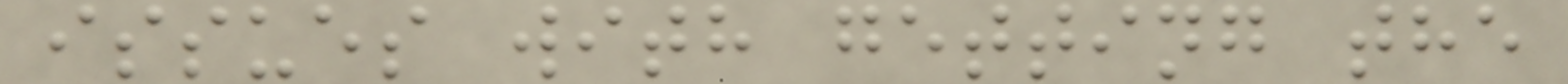issues with getting the
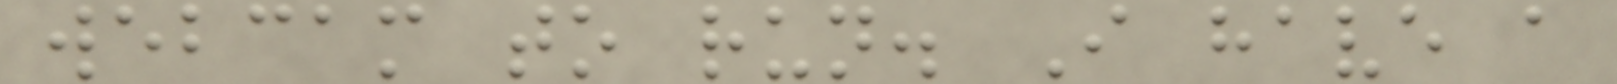webcam to run. I have a
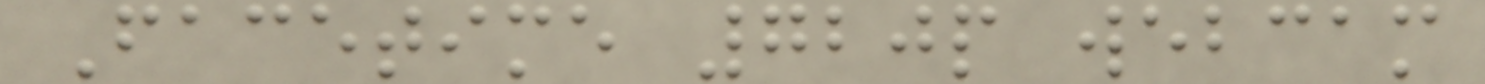Facetime 720p webcam
